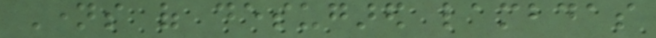Names of desugared lambdas
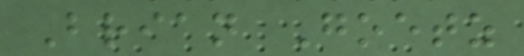Brian Goetz
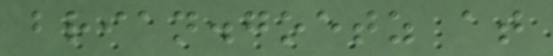brian.goetz at
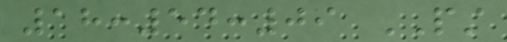18:54:09 PST
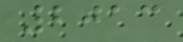2013
